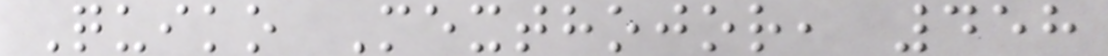Quiko Mexthojor, 458
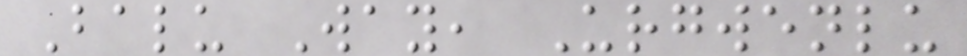Balu Way, Urgwenlu
